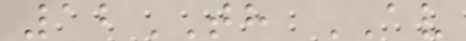12TH AV
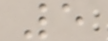5
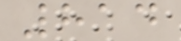814
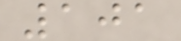101
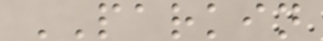PARKIN
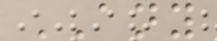ANY
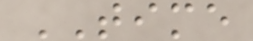TIME
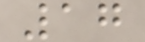17
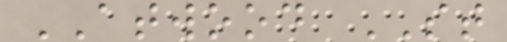ATWOOD ST
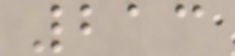213
